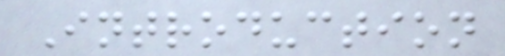Introduction
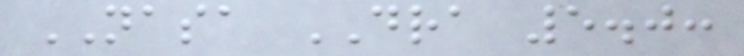NASA DRA 5.0:
